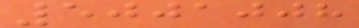5001008
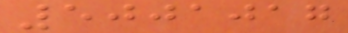5001017
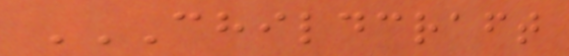CHILDCRAFT
